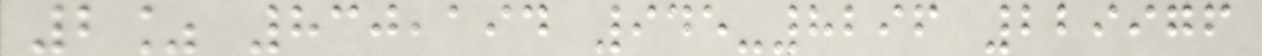2% 830,194 945-8296 229976
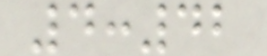4:42
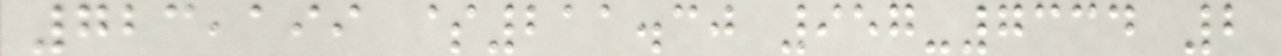723,199 $211.30 957-7334 2
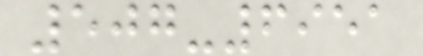507-6951
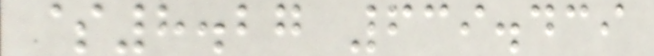$8.27 639.439
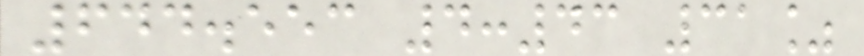644.553 4:43 31%
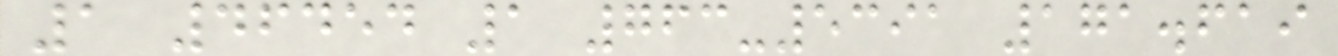1 46454 1 763-5391 171.619
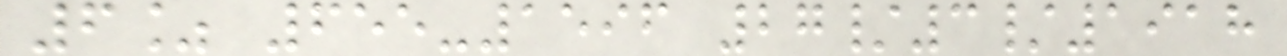6% 655-1596 27/3/1918
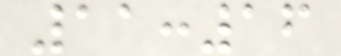11:16
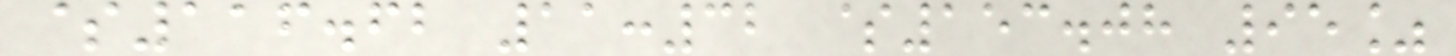$116.62 11:32 $153.08 95%
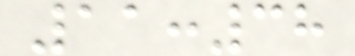11:38
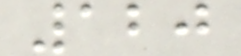120
